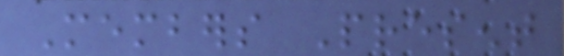Members Present
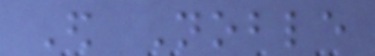Ed Noble
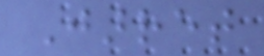Jarret
